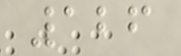126
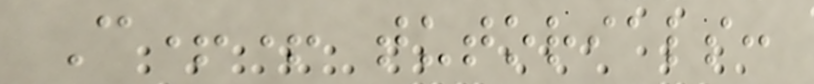C++ tutorials:
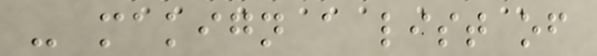- makign a list of
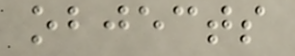objects
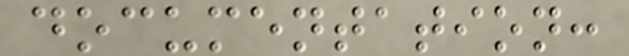documentation:
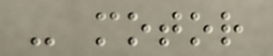- motor
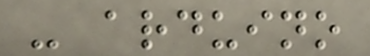- arduino
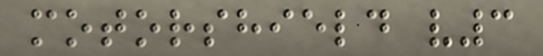motorshield v3
